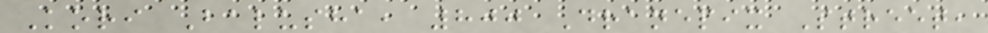Kori Balusha, 800 Dranepix Street,
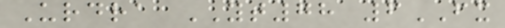Urdra YT78 6FX
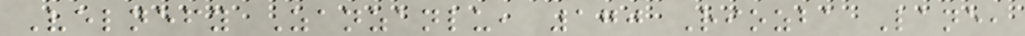Velnefy Zanzanlu, 170 Riozba Lane,
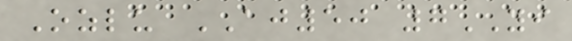Ozlu AJ50 7YI
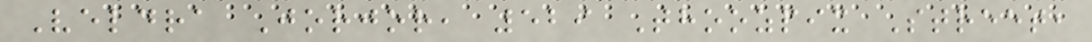Veldra Jorjor, 529 Thoozpix Street,
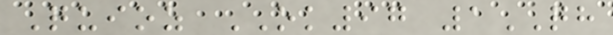Quioz OK97 1QH
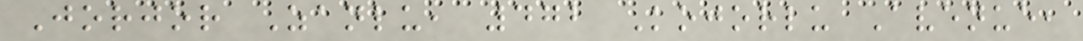Jorjor Zanlu, 472 Kojorlu Avenue,
